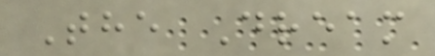The Dream
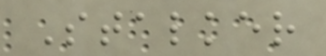Stalker
